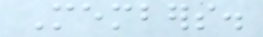Members.
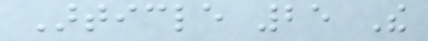Article 25 The
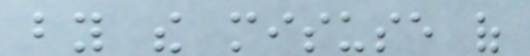by the misuse of
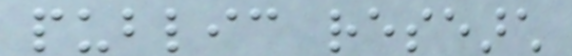public research
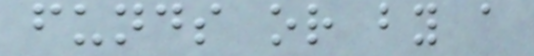funds or by a
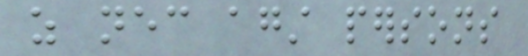as necessary against persons
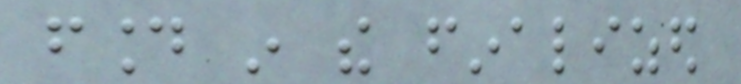found in the finalized
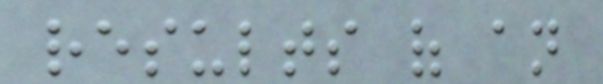results of an
